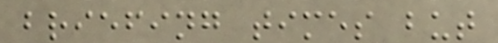briefing times but
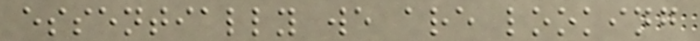essentially we are looking
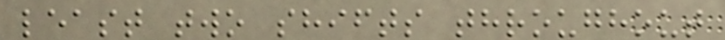least two shifts throughout
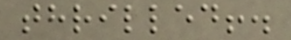thrilled!.
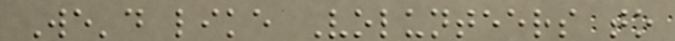We'd like Volunteers to
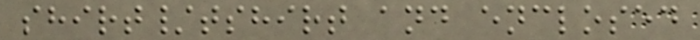shirt/tshirt and enclosed
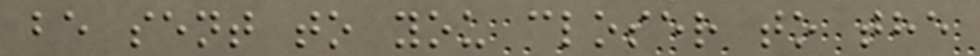be sent to you closer to the
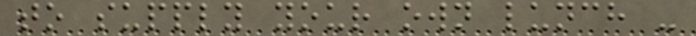to supply your own lunch -
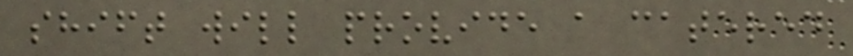shift will provide a catered
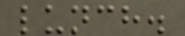lunch.
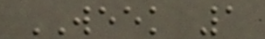WEEK 1
